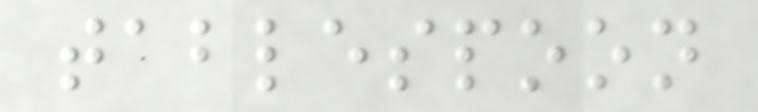tablespoon
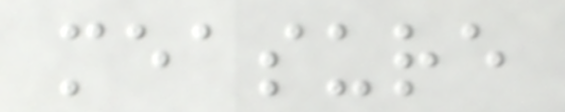measure
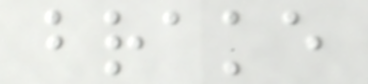brake
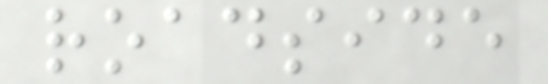roadside
